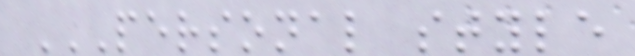PERSONAL STYLE
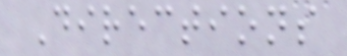Directions
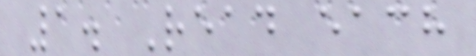1. Read each
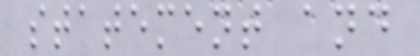statement and
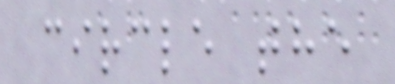circle the
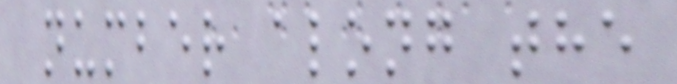number along the
